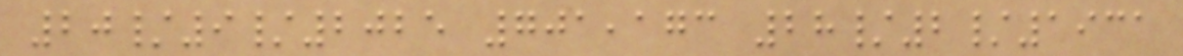20/9/2025 701,173 28/2/1931
